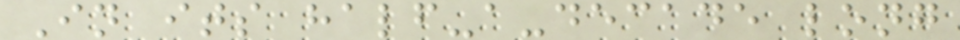In its half-a-decade long
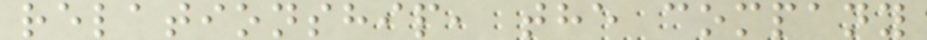relationship, the company
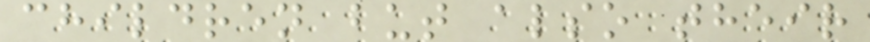children but also their
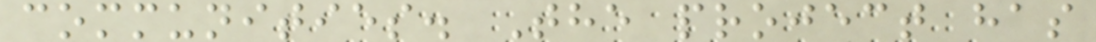communities. The project has
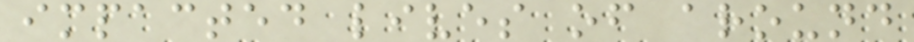impacted lives of around
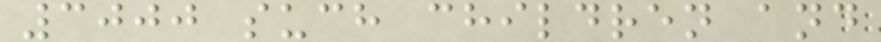3000 such children and
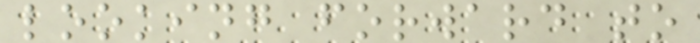looking forward to
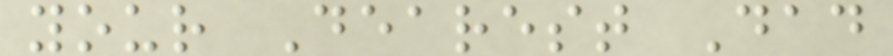your Dearest Dad
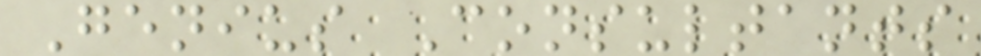Genius Consultants
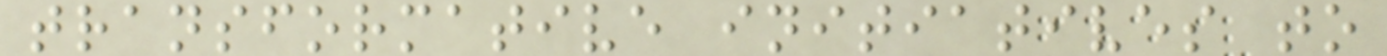transformative initiatives to
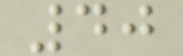40
